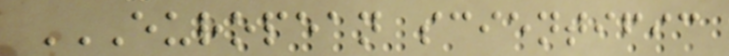EUROPEAN SCIENTIFIC
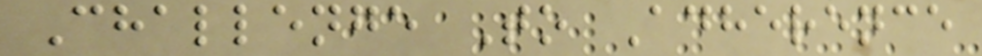Challenge To Adherence
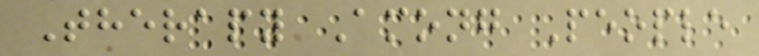Therapy Among People
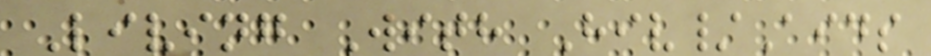Living With Hiv/Aids
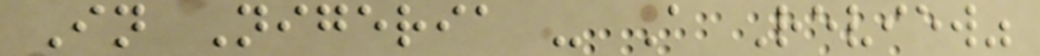In Nigeria - A Review"
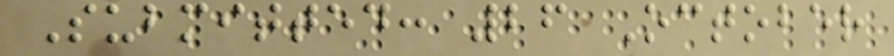Submitted: 26 October
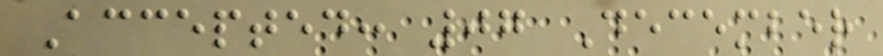Accepted: 07 December
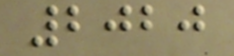2020
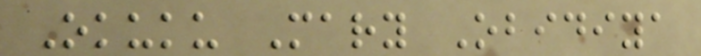Okuku Mary Obidiya
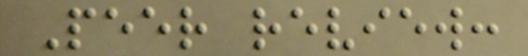Peer review:
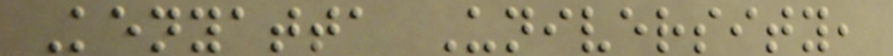Kenyatta University,
